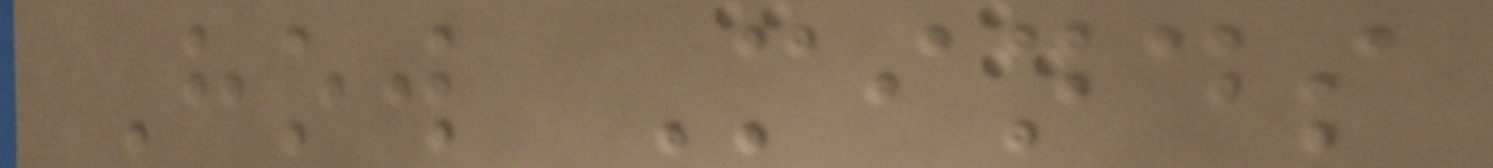How Minds
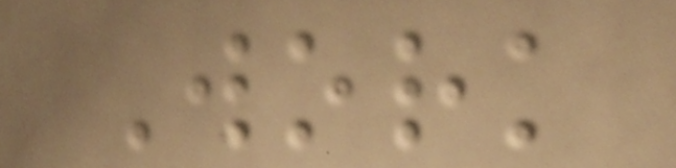Work
